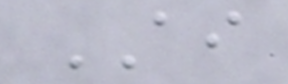AI
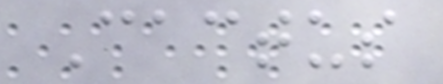Cactus
